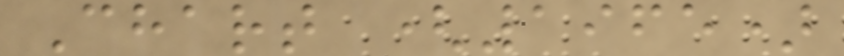Chart (1965)
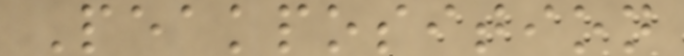Peakposition
